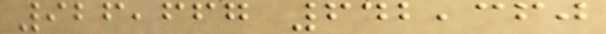926,667 642,360
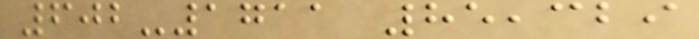602-1711 85,329
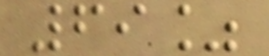69%
